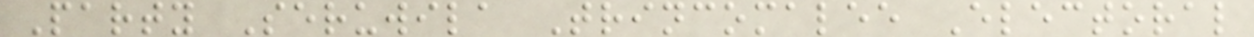Party Seruwila Trincomalee Electoral
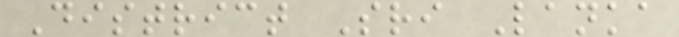District Sri Lanka
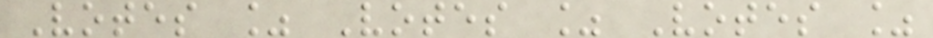Votes % Votes % Votes %
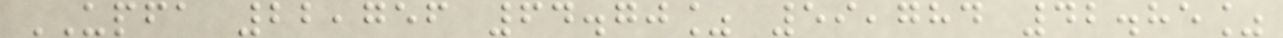UPFA 22,756 64.70% 59,784 42.85%
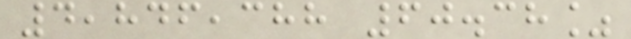4,846,388 60.38%
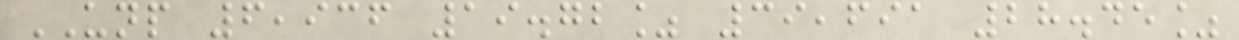UNP 6,936 19.72% 39,691 28.45%
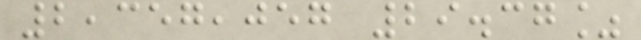2,357,057 29.37%
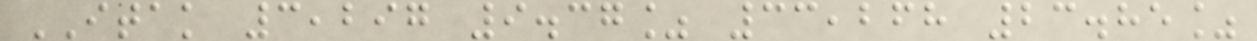ITAK 3,297 9.37% 33,268 23.85%
